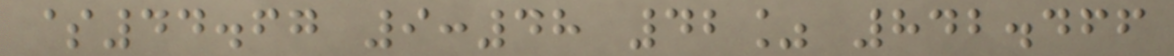$44.67 9:48 42% 842.466
